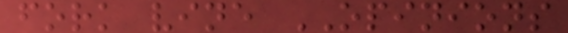fork vine OPINIONS
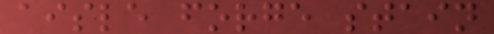aisle forge stain
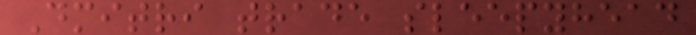Dmitri trade sleepyhead
